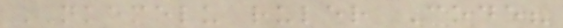NKEMELU ruler Code?
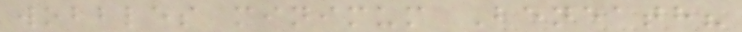wobbles minimum Beneath?
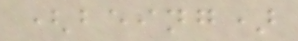(being)
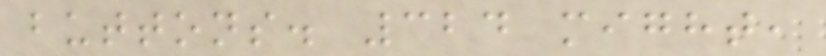buttons. 324 might,
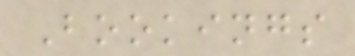Bookings
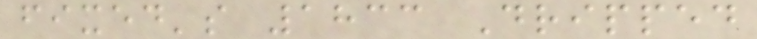fixed's 1833 Dripped
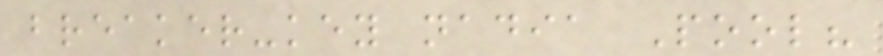breaker-key nadia Pool?
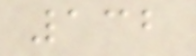132
